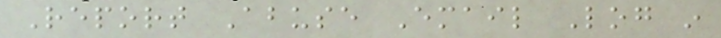Report Abuse Email Log in
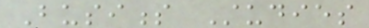Business Studies
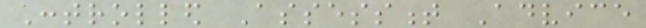Controlled Assessment Advice
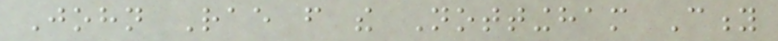John Rae from the Nottingham City
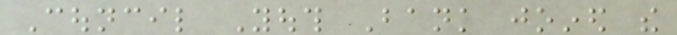Council Youth Bank joined the
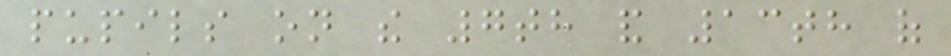pupils on the 7th and 13th of
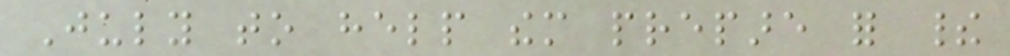July to help them prepare for their
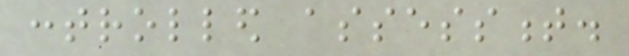controlled assessment.
